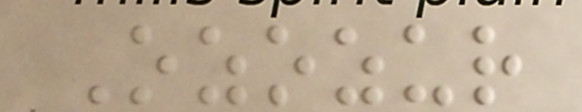Ozozur
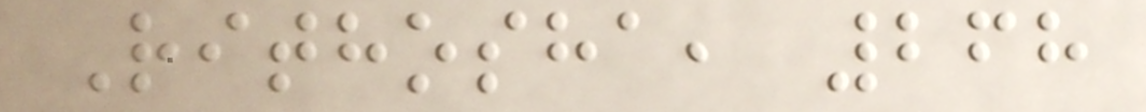Rithosha, 268
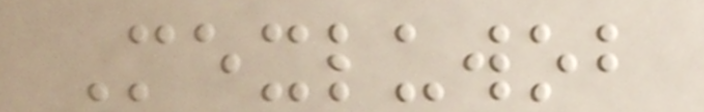Mexluwob
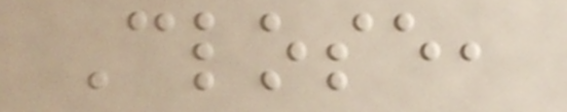Close,
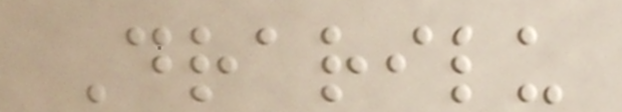Drarilu
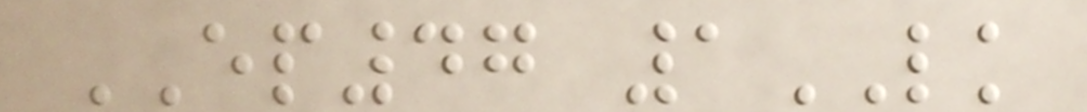EP47 1LK
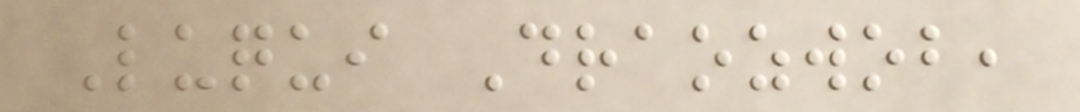Luqui Draozwob,
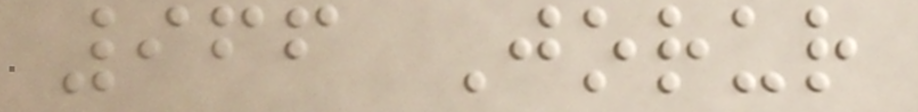966 Jorur
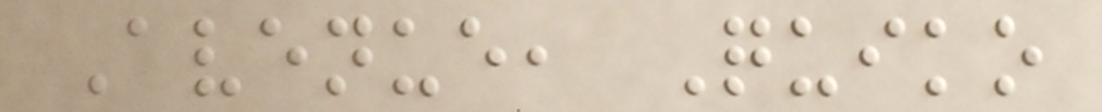Avenue, Quiko
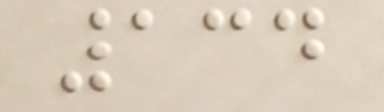134
